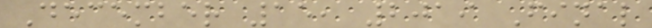December 15, 2019 Final
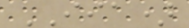IIA)
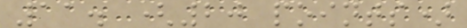11. (20 points)
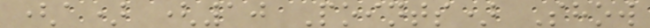(a) (10 Points) Show
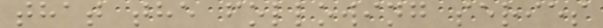that the following series
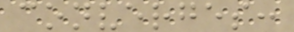converges:
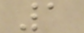1
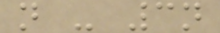n - 3n
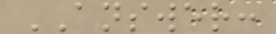ANSWER:
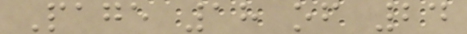Page 18 of 24
